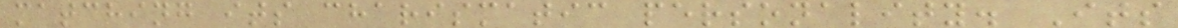matching its charismatic personality. Its
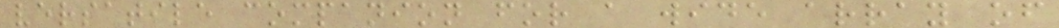versatile companion for a wide array of
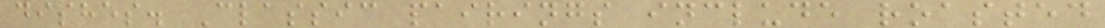dishes. Classic pairings include roasted
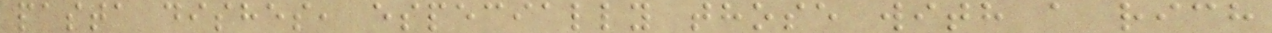pasta dishes, especially those with a rich
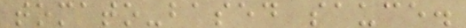tomato-based sauce.
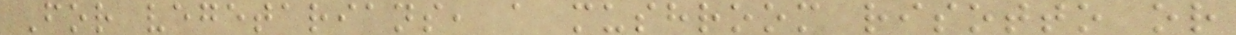For vegetarians, a mushroom risotto or
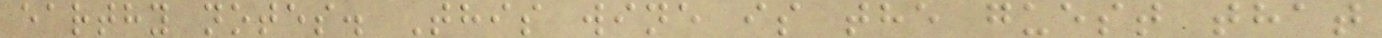earthy notes. This wine is the guest that
